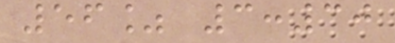56% 3:30
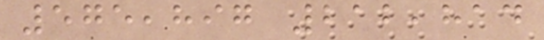575,897 212,814
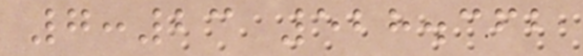7:23 528.362
